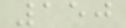150
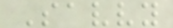Savvy
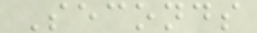Seconds
